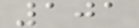101
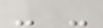- -
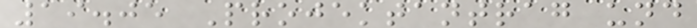19.05 Projektantrag und
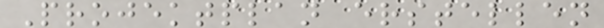Projektplan erstellen
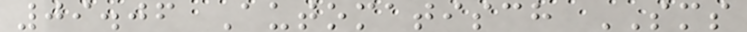09.06 Automatisch SMS
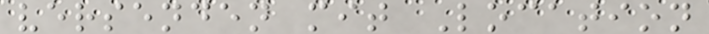versenden mit Location
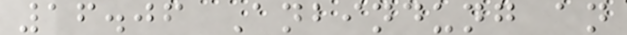16.06 Anbindung an
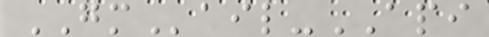GMail-API
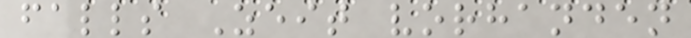falls Zeit vorhanden
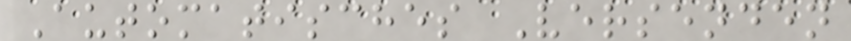Automatisches Versenden
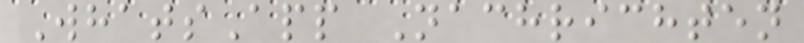WhatsApp Nachrichten
